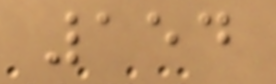154
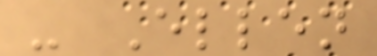- Ellen
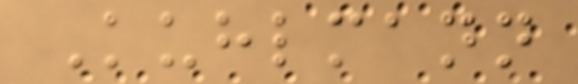Kuhlmann
